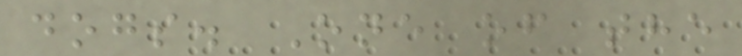dogs. One of the
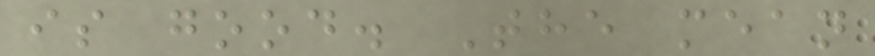is good. The mean
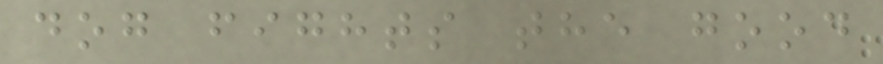dog fights the good
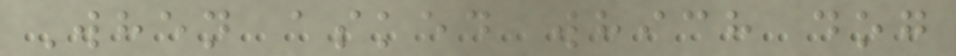When asked which dog
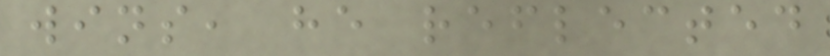wins, he reflected
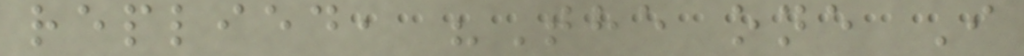replied, "The one I
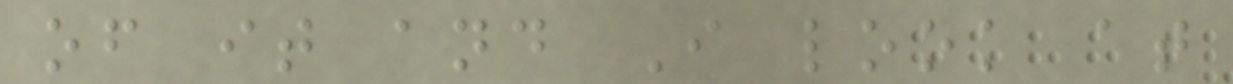of it and I look at
